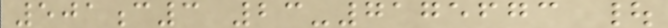501c3 23-7175673 |
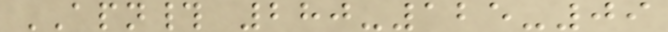APN# 280-125-09
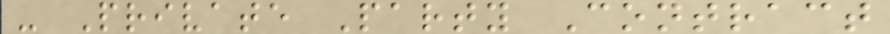- Private Party Contract
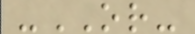-OR-
